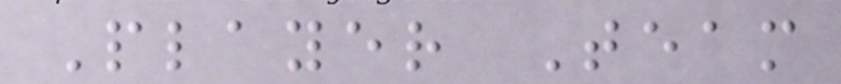Player Team
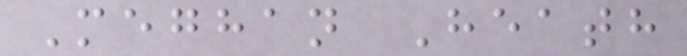Meghan Heath
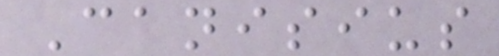Canisius
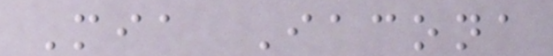Mia Iacona
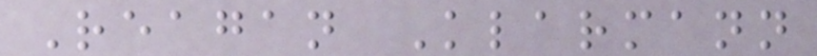Reagan Klarmann
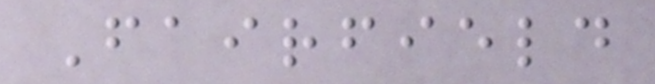Fairfield
